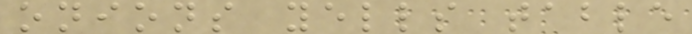onions yells table
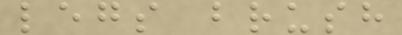legs brush
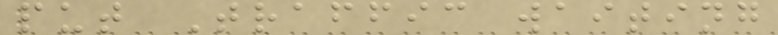put Traffic waiting
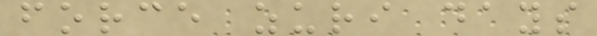force zuri days
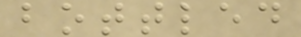bottled
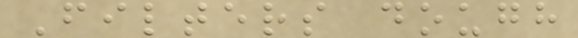Filters dough
